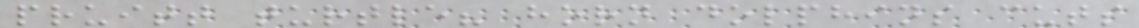pruitt turtle? horn dolphins cuts
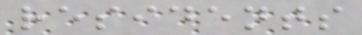residents
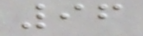96
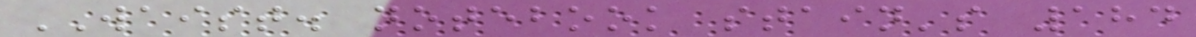WAIST. notebook stain's 184
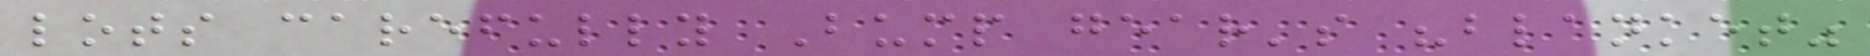lots carefully Bump gear's "blanket"
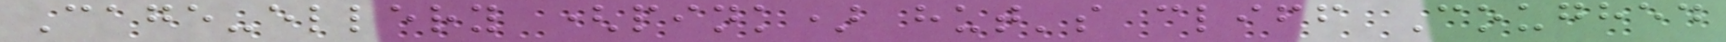Cage-ellery (pink) hut's cliff Coughed
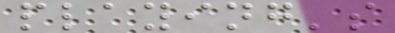playing's
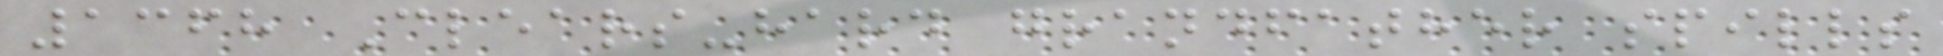1368 Clears-hard grandfather spills
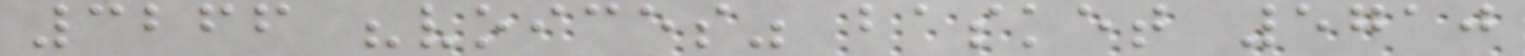3266 "voices" basket 5710
